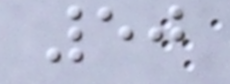50
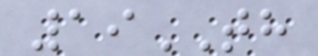19TH
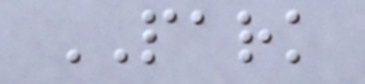PARK
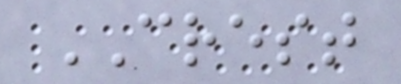CREST
